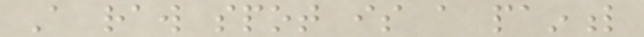A raw spot is a painful
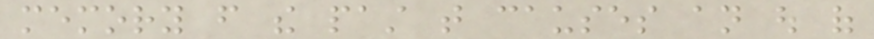memory from the past that causes an out of
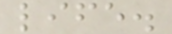life.
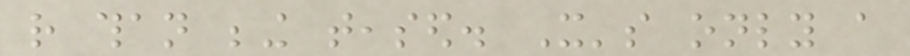rather than being teased. It's only a
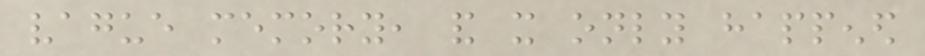vague memory, and it only happened
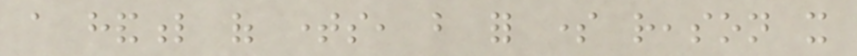a handful of times, but for some reason it
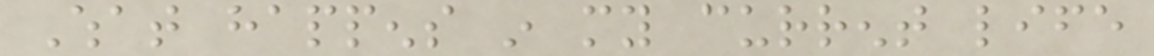What happens in my current life
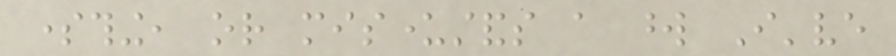something, or misunderstands a word I've
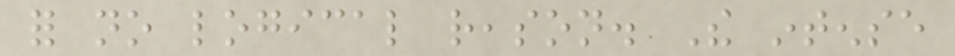for no logical reason. The intense
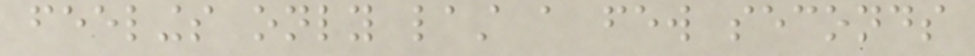feelings only last a few seconds
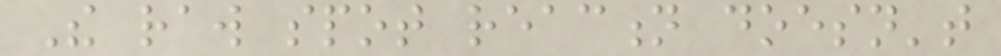The raw spot reaction doesn't
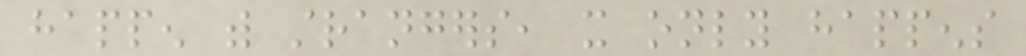happen with strangers, it only happens
